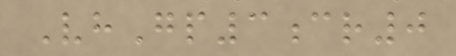VhGp3cr0
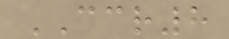CCR8
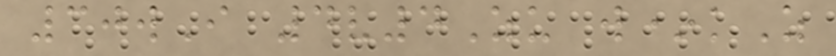30wI 4v4Zu w*kZ
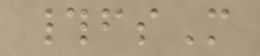#fsM
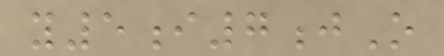y5i7jO
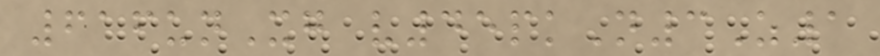616unXg v45pkN3Z1
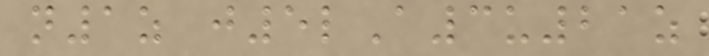n1z j5lA3u21z
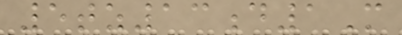5tz13d1M
